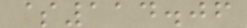$114.06
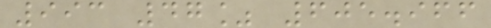993 47% 605.966
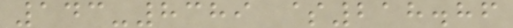143-8389 $218.86
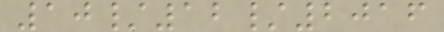10/12/2016
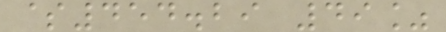$454.29 49%
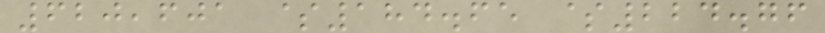620,601 $184.65 $224.76
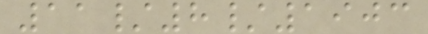11/8/1903
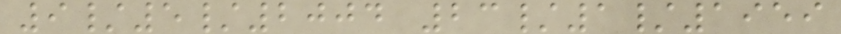9/5/2004 23/1/1959
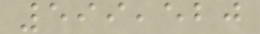599,520
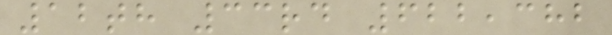12th 33rd 622,382
